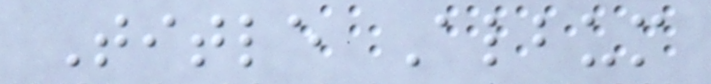Title Album
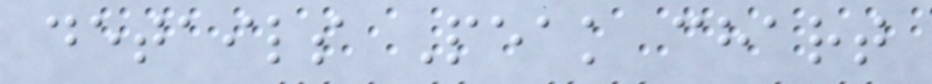details Peak chart
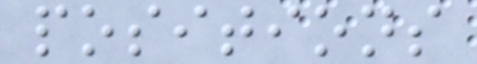positions
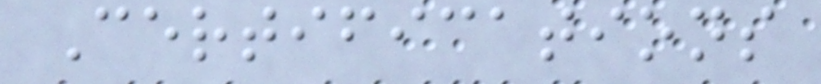Certifications
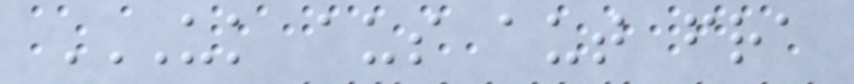UK AUS AUT FRA
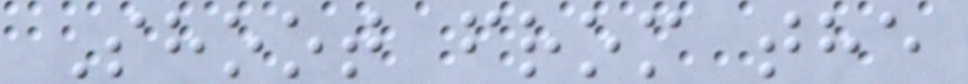Shoot from the
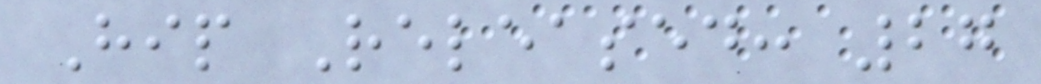Hip Released: 27
